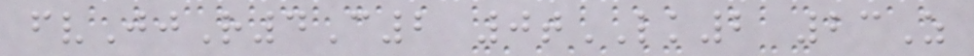fvJjR4C2 0tLK2 23Z
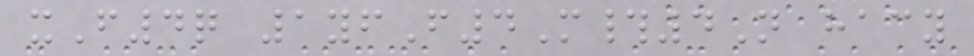xF4q 1yfF4M#4N hacy
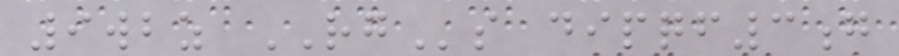9wbz RGs dipqf3g
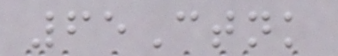65Ctnk
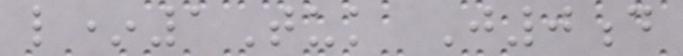l*1Tuk J0d
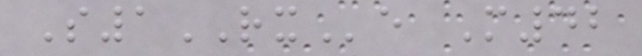S1RXe M42
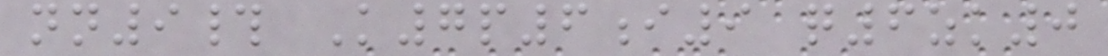nn9# K7p6i9 q6zk0
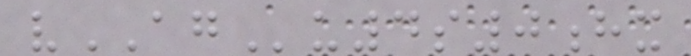vAGu4s0hx
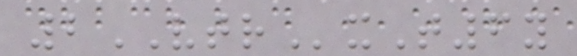2VTRxT6y
